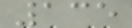135
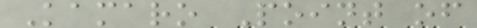Kamaro Point of
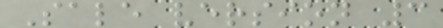Sale version 3
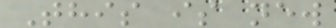This is new
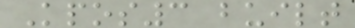Kpos3 built
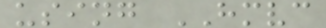using HMVC
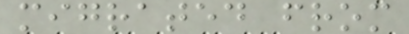migrated from
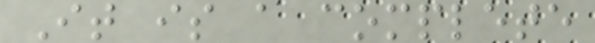It is a complete
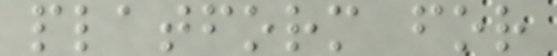platform for
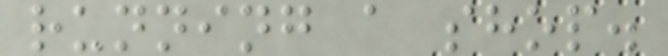running a shop.
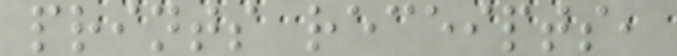prints receipts,
